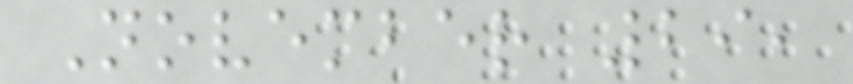November 29,
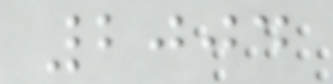2004
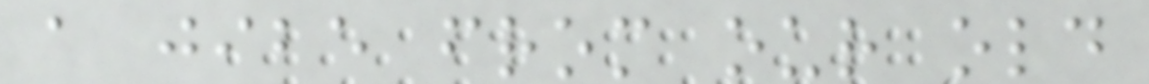a jibe from our old
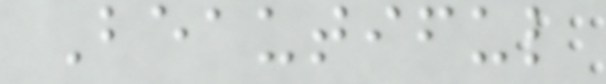Beautiful
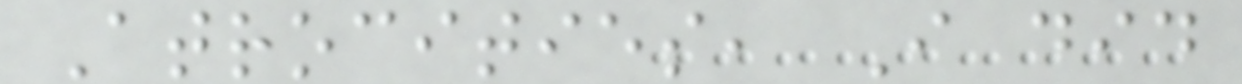Atrocities, I did
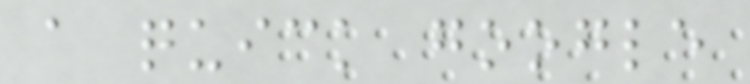a quick google
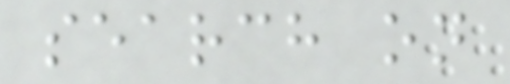search on
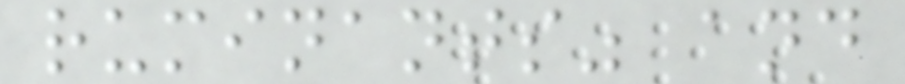ruminants" and
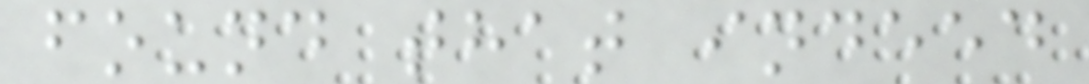found that indeed
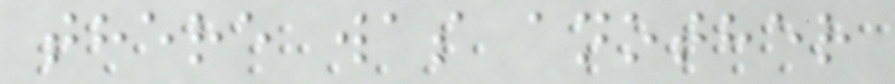there was another
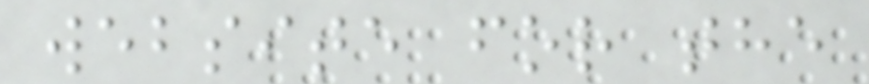website for the
